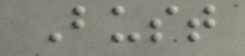Bust
